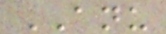ANU
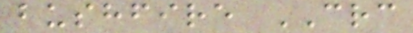bushfire CRC
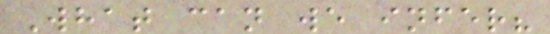What can we infer?
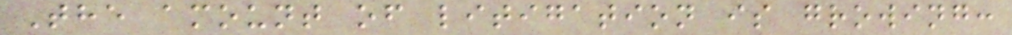The amount of litigation is growing:
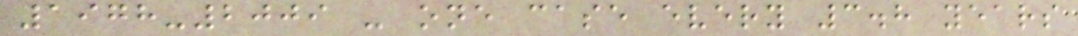1978-2009 - one case every 3.8 years
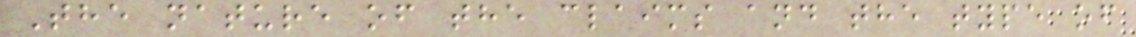The nature of the claims and the type of
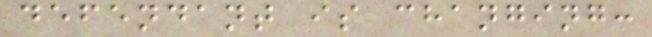defendant is changing:
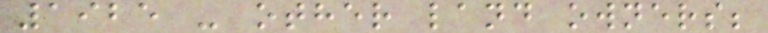1925 - other land owners;
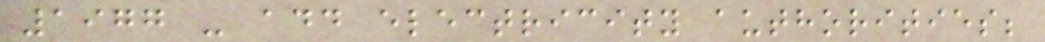1977 - add electricity authorities;
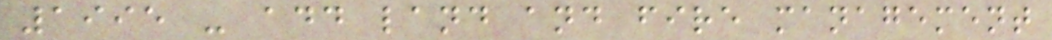1995 - add land and fire management
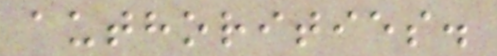authorities.
